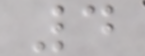4
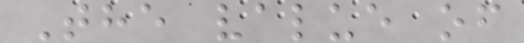The value of
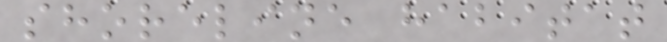shoreline habitat
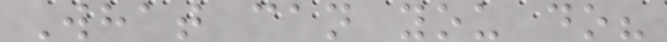What can you do?
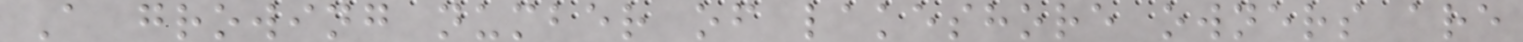A growing number of lakeshore owners are
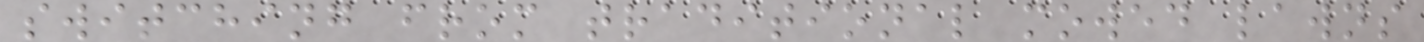switching from traditional mowed lawns
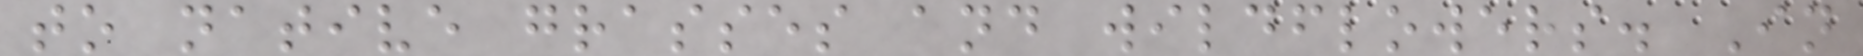to native grasses and wildflowers. In
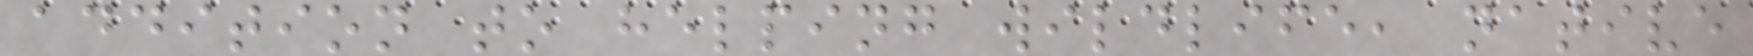addition to helping wildlife, native
